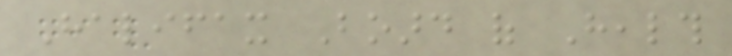Halifax Board of Health
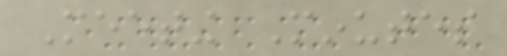Meeting Minutes
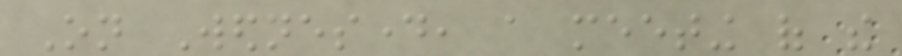On Wednesday, a meeting of the
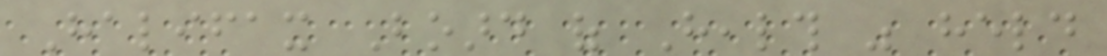Halifax Board of Health was held
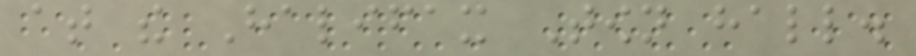at the Halifax Town hall.
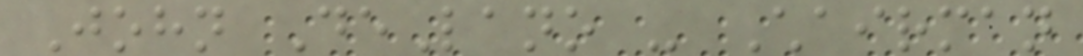John DeLano - Chairman
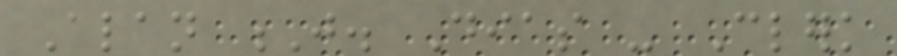Alan J. Dias - Clerk
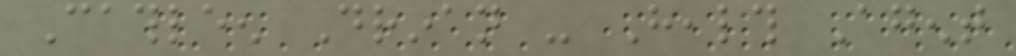Cathleen Drinan - Health Agent
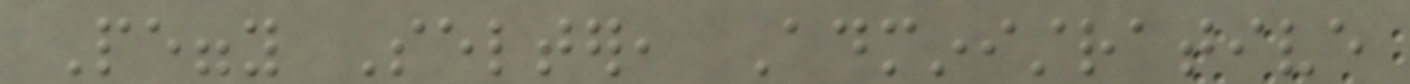Peggy Selter, Administrative
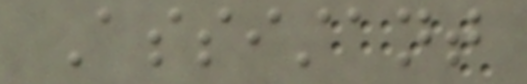Assistant
